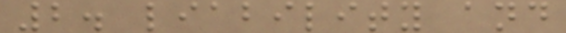2. liability and
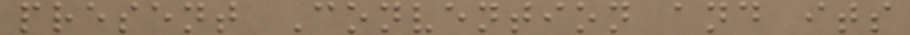present Convention and its
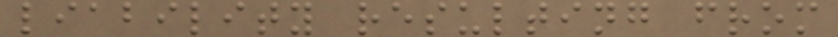liability resulting from
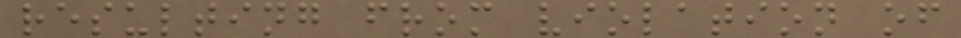resulting from violation of
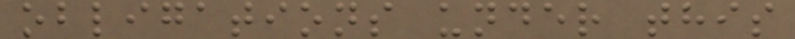obligations under this
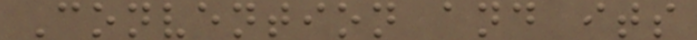Convention and its
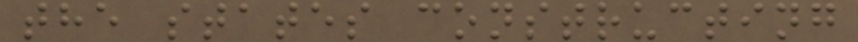the states constructing
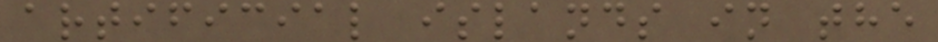artificial islands in the
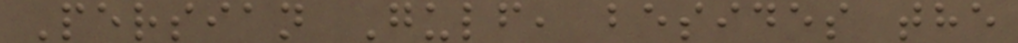Persian Gulf, besides the
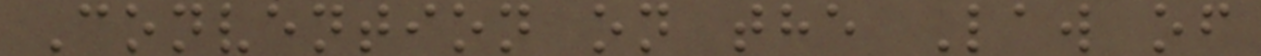Convention on the Law of
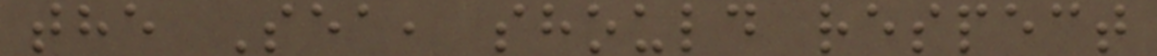the Sea, should respect
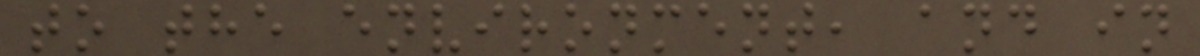to the environment, and in
